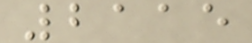2115
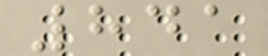841
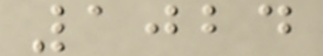1024
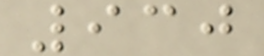930
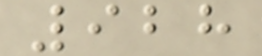928
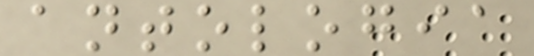antologia
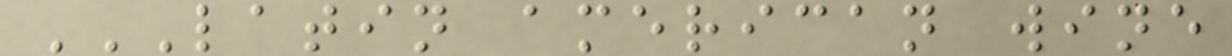LATIN AMERICAN WINE
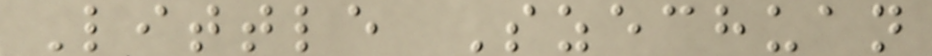Little Szechuan
